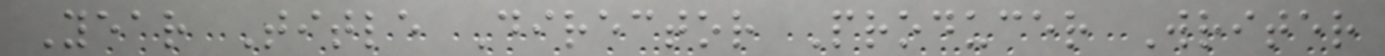Year Title Director Producer Writer
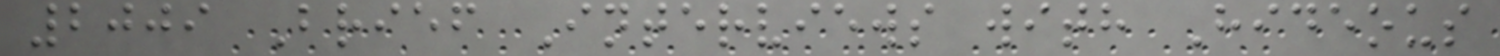2009 Brief Interviews with Hideous
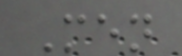Men
